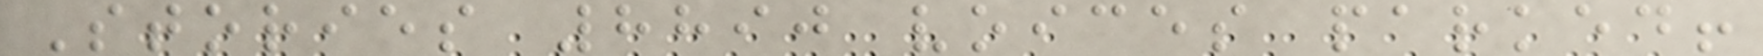Stories 8890 voices parked!
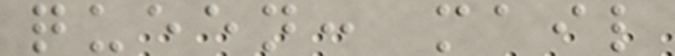queen: mail
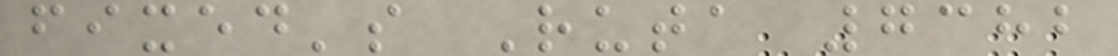fixed's Ruta 7382
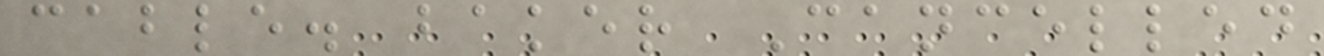cable. baker Cancelled
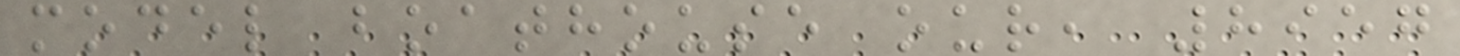model boathouse our, 8957
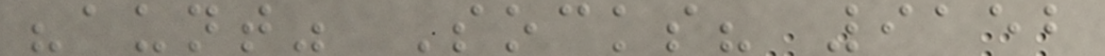"aunt" Socks? 9152
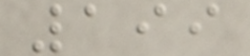199
